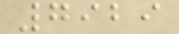7929
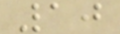10
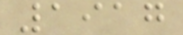1917
